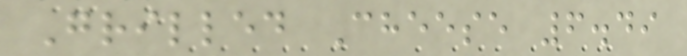Grilled Cheese 6.49
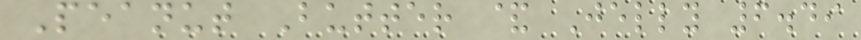Peanut Butter & Jelly 6.49
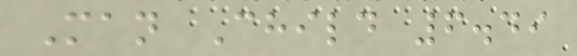Man Child 6.49
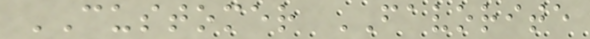CUSTOMER FAVORITE
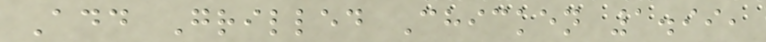Add Grilled Chicken 1.99,
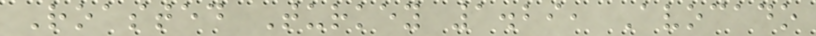Roasted Turkey 1.29, Avocado
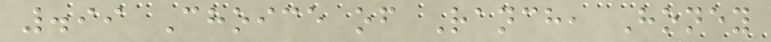.99 Choice of Ranch, Honey
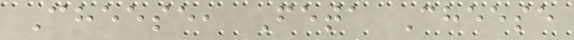Cheese, Feta Cheese
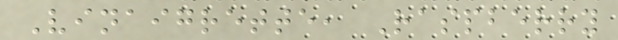Vinaigrette, Raspberry
